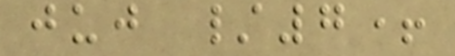juj /7+
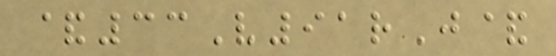&33V91rJ&
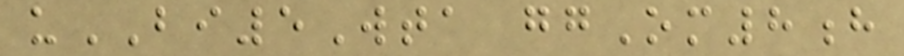uBI5Wta ggOm8h
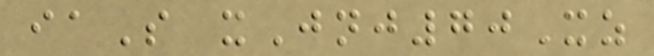iaS xJnj70Xz
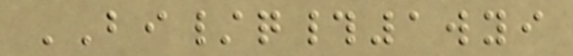BI/q#1wyi
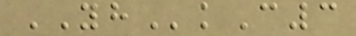YHkC3
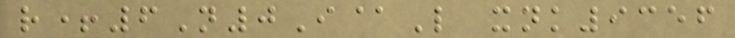r+6N0I@L xnk9356
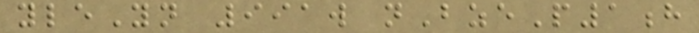yleYn 991w nBzeP1h
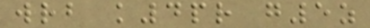wrb k4pr g5z
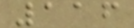116
